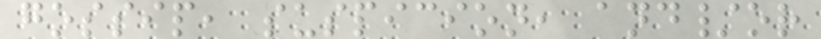gossip, suspicion, and/or
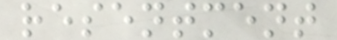resentment
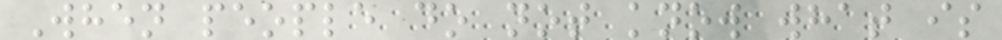When people do not know what is
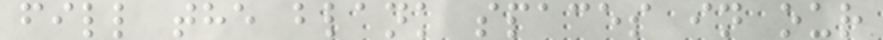fill the blank spaces in our
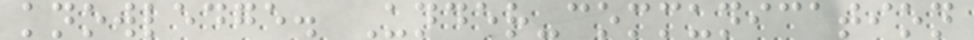knowledge. Under-communication
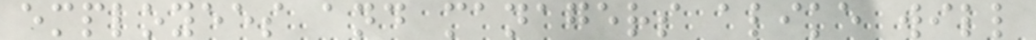employees and managers alike will
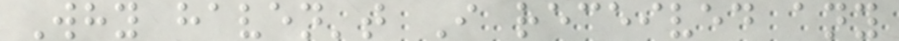Why haven't I received any
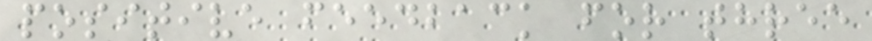positive feedback for three
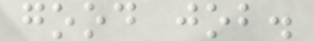good job.
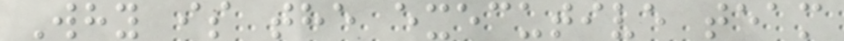Why is the executive team
